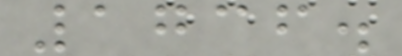1736.
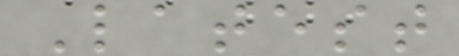Latest
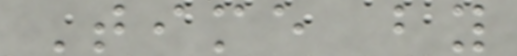Time by
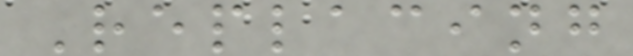Replacing
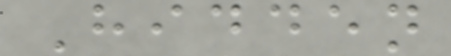Hidden
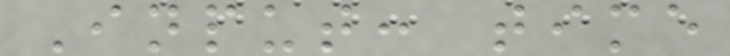Input: time
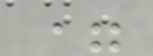=
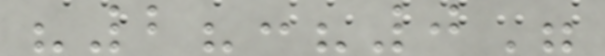"2?:?0"
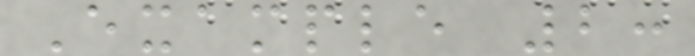Example 2:
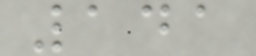141
